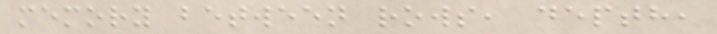memory between rows, depth,
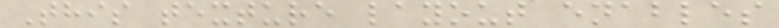This texture layout enables
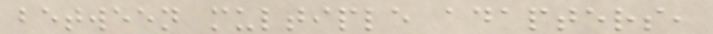between multiple adapters,
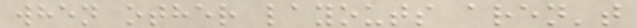when other layouts aren't
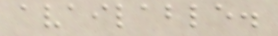available.
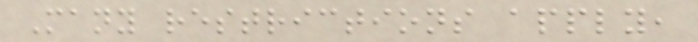Many restrictions apply,
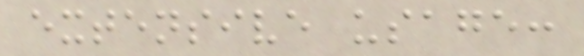extensive usage:
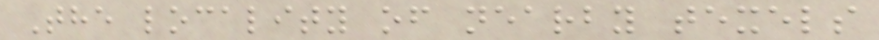The locality of nearby texels
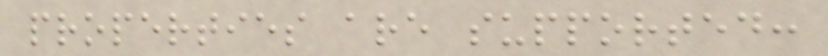properties are supported:
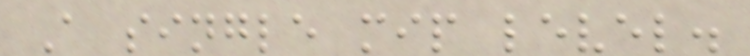A single mip level.
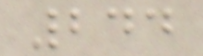244
